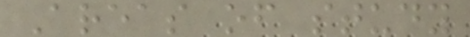Areas of study
